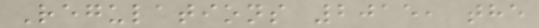Regulations 2015, the
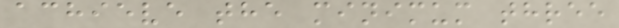achieve the minimum three
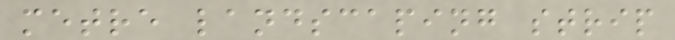metre landscaping strip
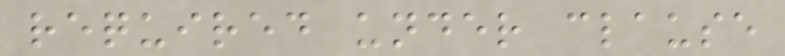required under clause
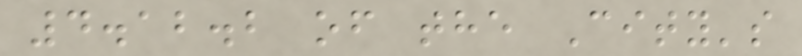4.12.2 of the City's
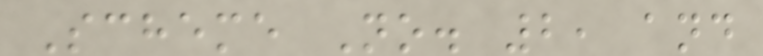Scheme No. 2, and
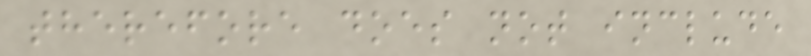therefore does not include
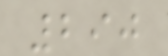290
